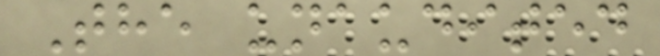The unaudited
